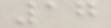17
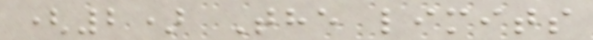(2) The limits
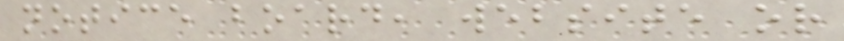notice board, website or
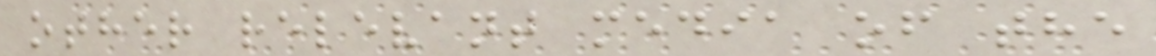other relevant media of the
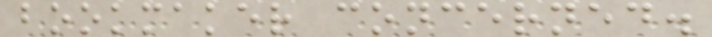bookmaker concerned.
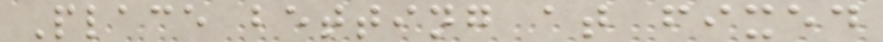Place betting at fixed
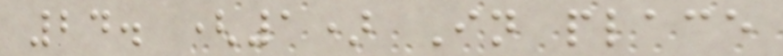24. (1) In place
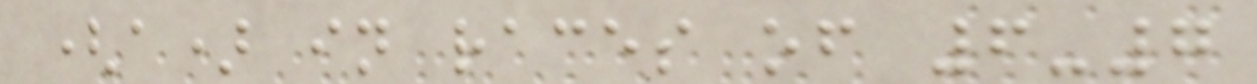(a) in races of 6-7
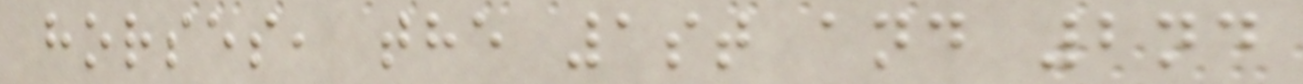horses, the 1st and 2nd
